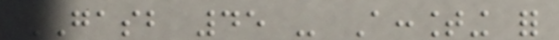GASB 45 - Accounting for
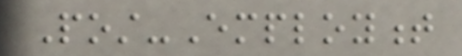Post-Employment
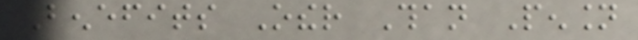Benefits Other Than Pension
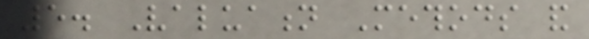5. Valuation Methods and
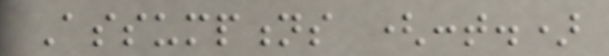Assumptions (cont.)
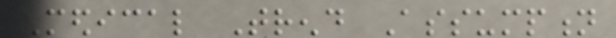Medical Trend Assumption
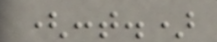(cont.)
